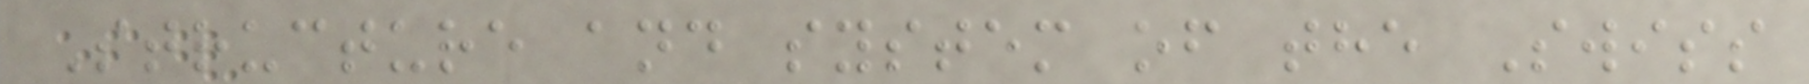Structure and system of the Swiss
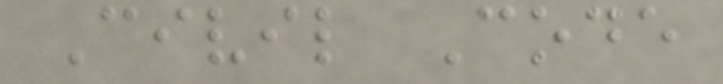Civil Code
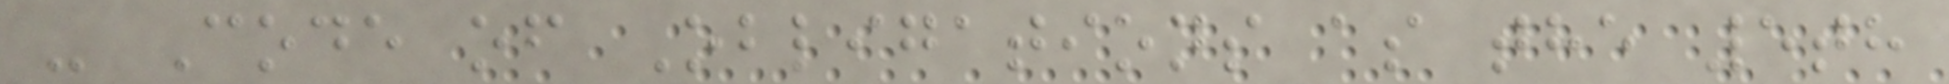- Code of Obligations as the 5th
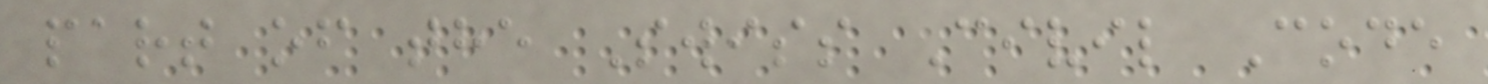part of the Swiss Civil Code
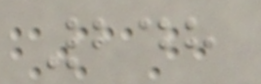248
